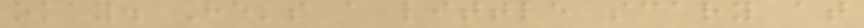okay. He's a little scary at
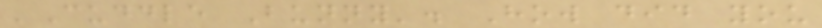'Cuddle Bunny'. How did you
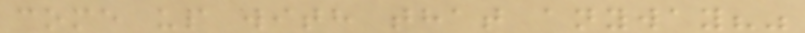come up with that anyway?"
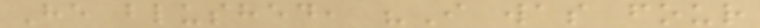He blushed, "I was four
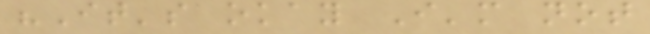"It's okay I'm not
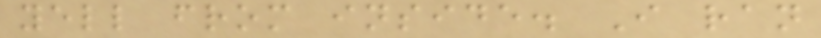yell from inside. I ran
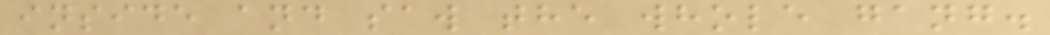inside and saw the whole gang.
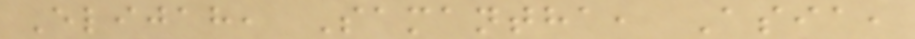Elijah, Samantha, Asia,
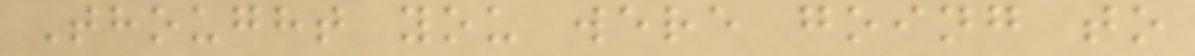Thought you were going to
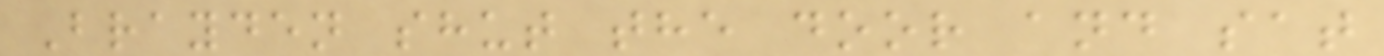Brayden shut the door and sat
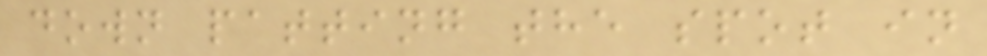down patting the spot in
